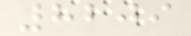8209
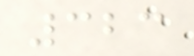323
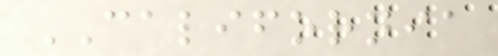CALIFORNIA
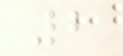2
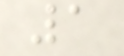1
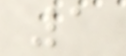1
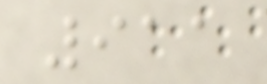911
